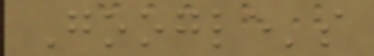Google's
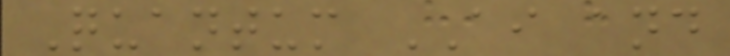Quantum AI and
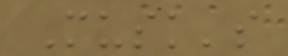Musk's
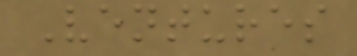Ventures
